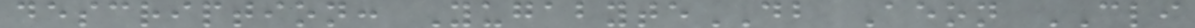description: YugabyteDB Aeon CLI
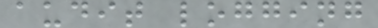audit logging
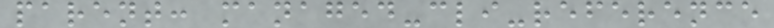parent: managed-cli-reference
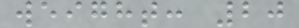weight: 20
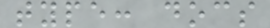type: docs
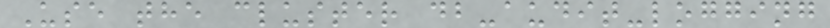Use the cluster db-audit-logging
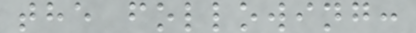the following:
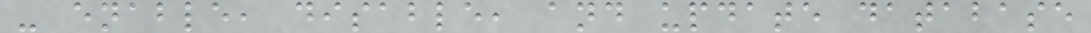- enable, disable, and update database
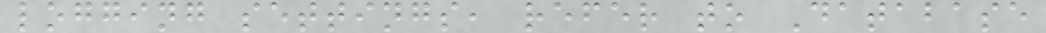logging settings, refer to Database
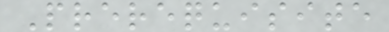Prerequisite
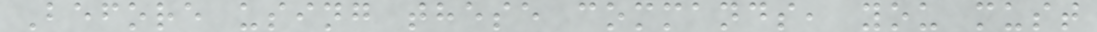Before using these commands, you must
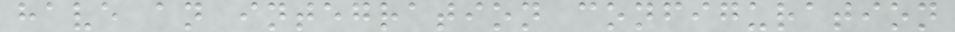have an integration configuration
